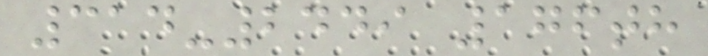314-2449 176th
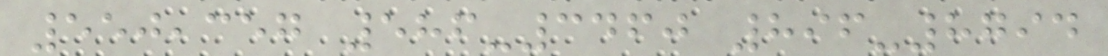550,357 586-3460 896-8794
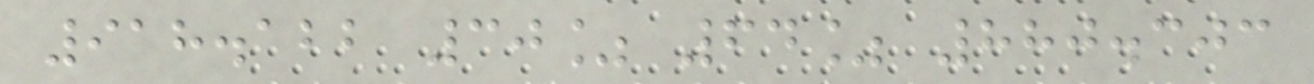918.122 30% 64% 880.303
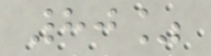80%
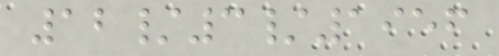12/3/1956
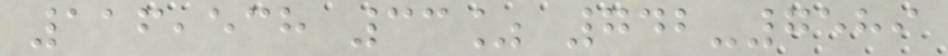116,538 33% 742-7589
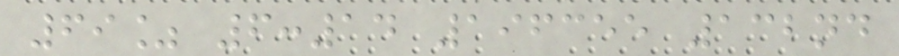69% 6:14 196355 132nd
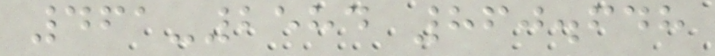461-2584 860.648
